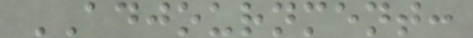ADJOURNMENT:
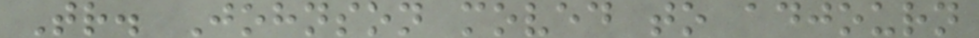Tr. Johnson moved to adjourn
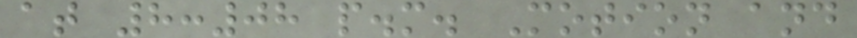at 8:08 p.m. Motion and
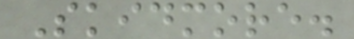Skidmore.
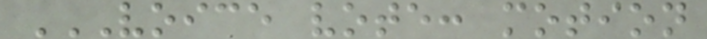VOICE VOTE: MOTION
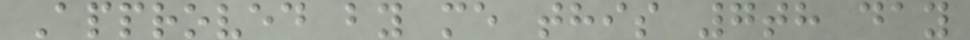Approved by me this 7th day
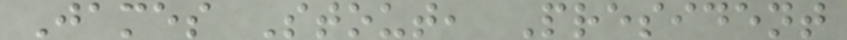James Stout, President
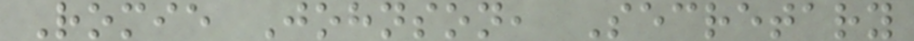Romie Johnson, Secretary
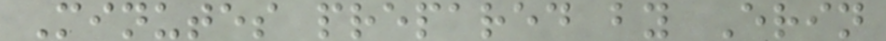Minutes prepared by Erin
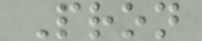Pron
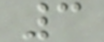3
